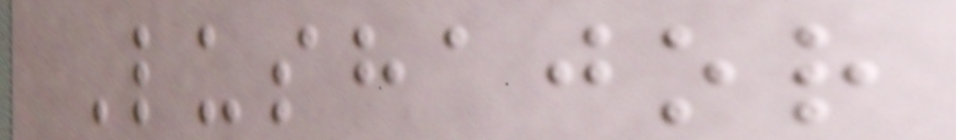Lushajor
